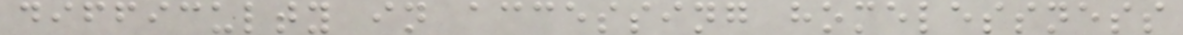difficulty in accessing homelessness
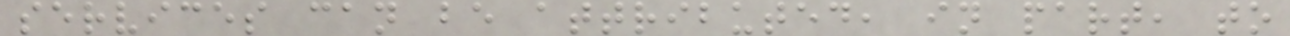services can be attributed, in part, to
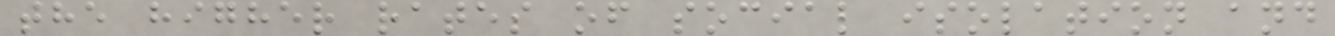the higher rates of social isolation and
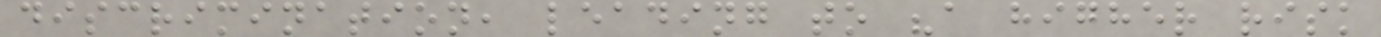discrimination, leading to "a higher risk
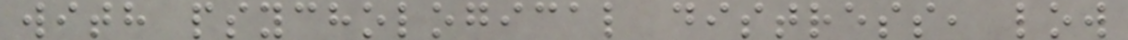with psychological distress, low
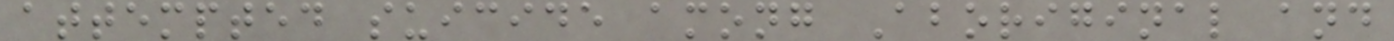attempted suicide among Aboriginal and
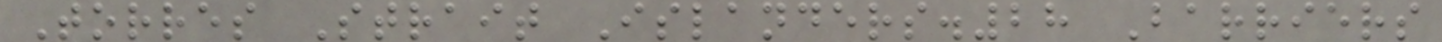Torres Strait Islanders.28 Barriers
